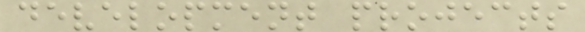development projects
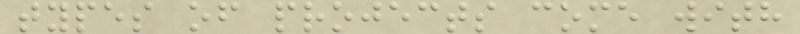types of projects come with
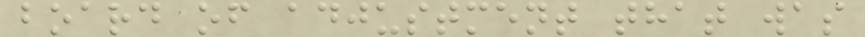board of adjustment that was
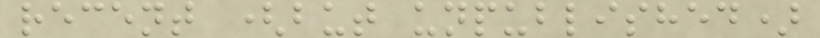recent (but unpublished)
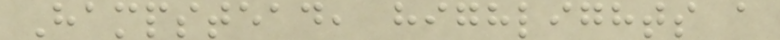Hampstead, highlights a
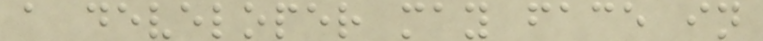a developer may face in
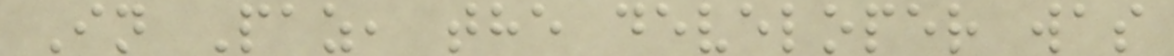In Paz, the developer was
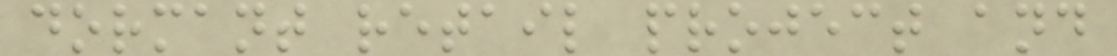dormant retail project and
